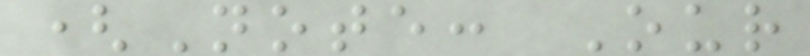(Note: Our
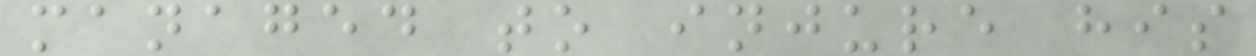managed to injure his
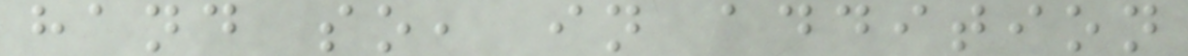hand so, in addition
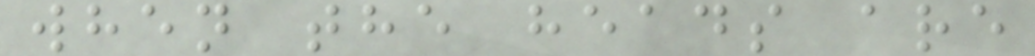when the heads are
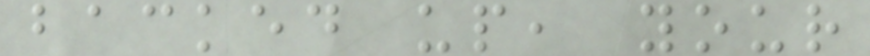backed up, your
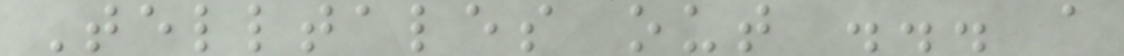Telltales out ... a
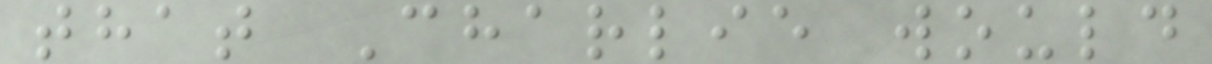that Charlie would
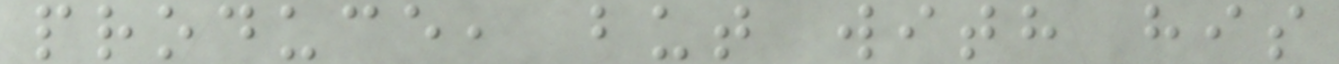produce, but with his
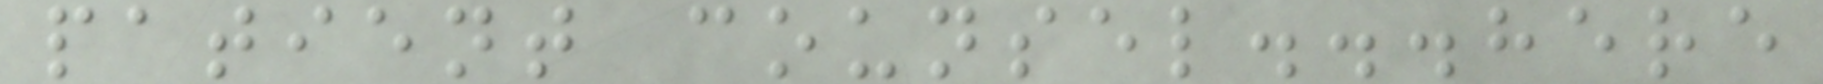patient counsel...here
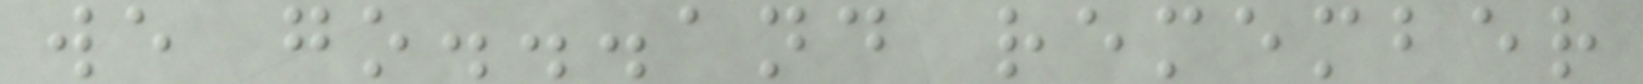we go...and remember
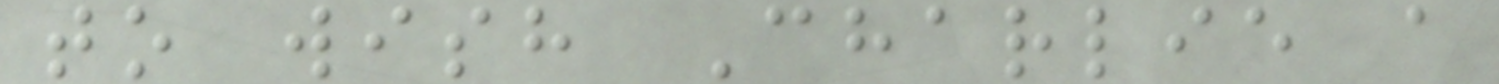to wish Charlie a
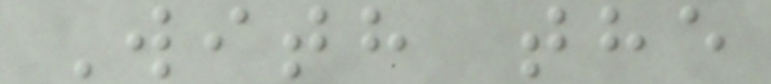With the
